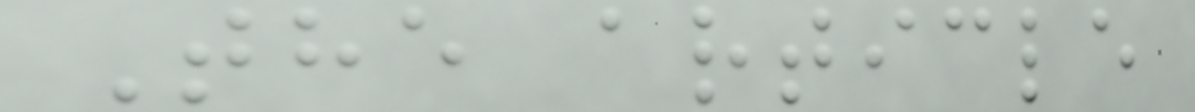The article
